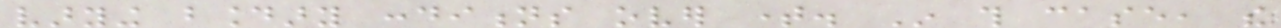varying boundary conditions over time. In this case, the
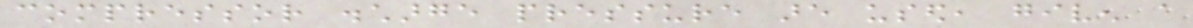compressor discharge pressure are used, given a
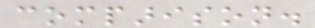comparison.
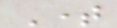Time
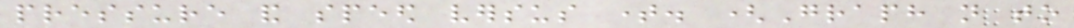pressure and speed versus time. (Graph not to
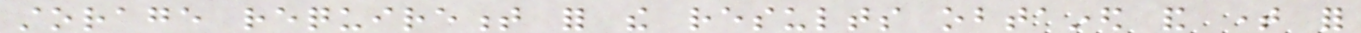storage requirement for the results obtained and time for
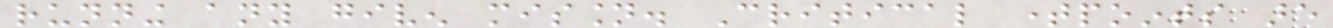running any given mission. Critical timepoints are
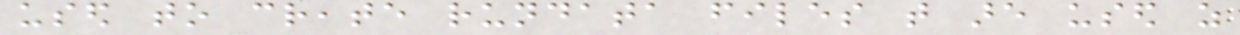used to create rundata files that are used as
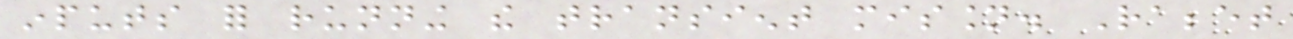inputs for running the transient mission. Rabbet
